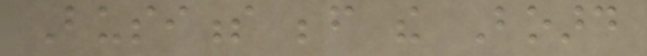Business before the Board
